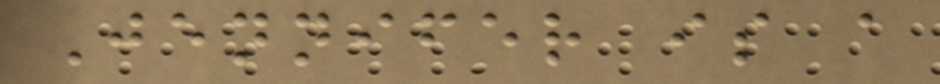Jennifer is a
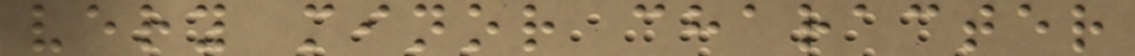very minor character
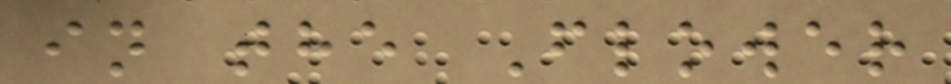in the Flower
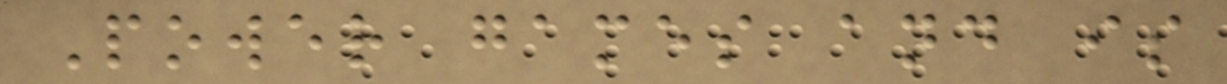Power games and is
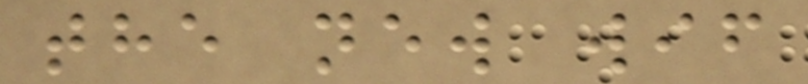the new wif
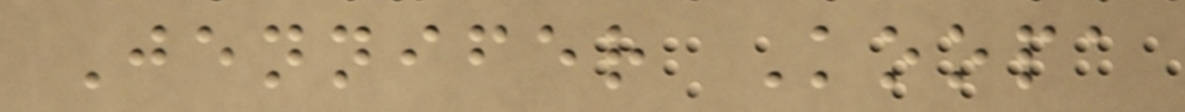Jennifer Koopa
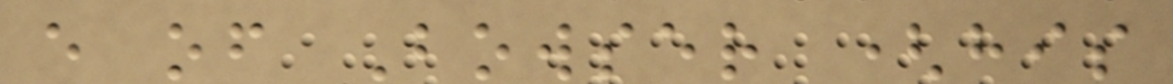e of Bowser (his
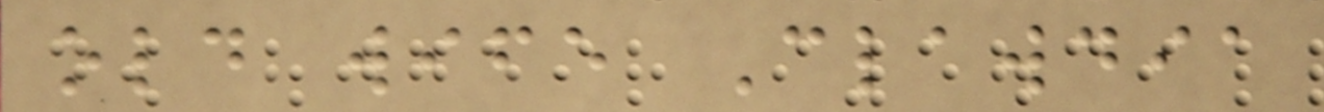old wife Clawdia
